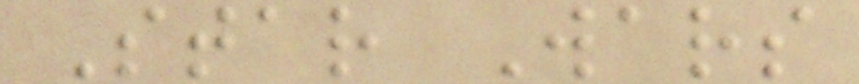Star Wars
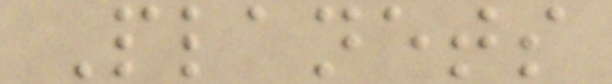Planets
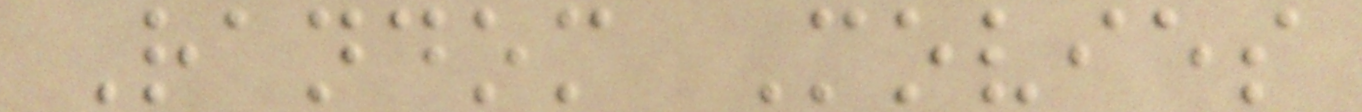Random Movies
